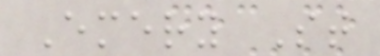Emery St
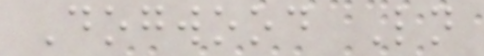Dogwood Ln
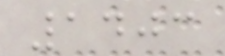1403
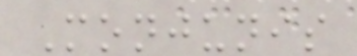Monjunis
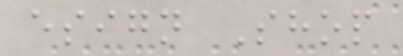esign Shop
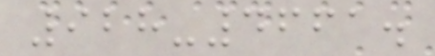928-4661.
